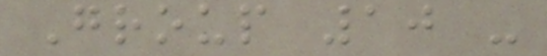Group 10 -
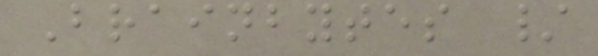Brainbytes /
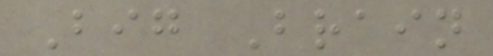Big Brain
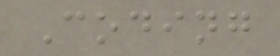Coding
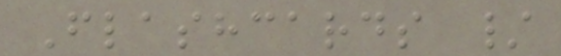Flashcards /
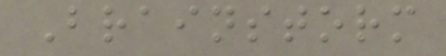Brainstorm
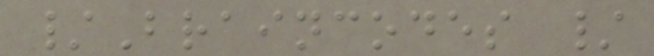/Braincodes /
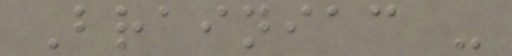Brainiac -
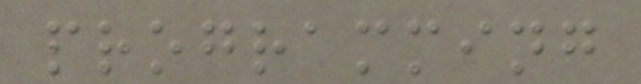programming
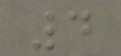4
